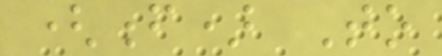(f) To
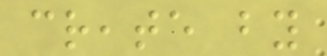create by
